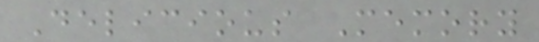Delicious Memory
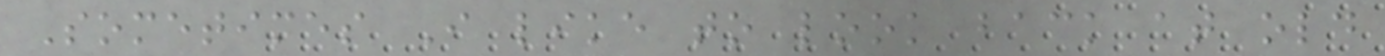Sometimes I like to look back at old
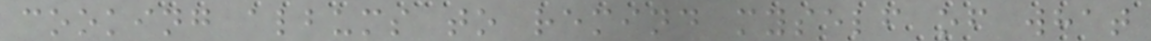cooking albums to remind myself of what
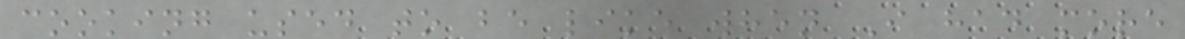cooking used to be like when I had more
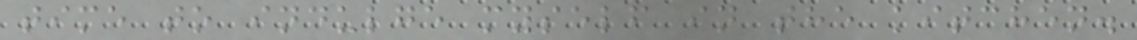time to indulge myself in the kitchen.
